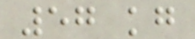57 kg
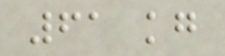61 kg
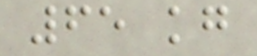65 kg
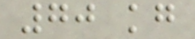70 kg
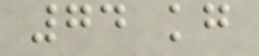74 kg
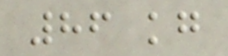86 kg
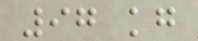97 kg
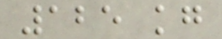125 kg
